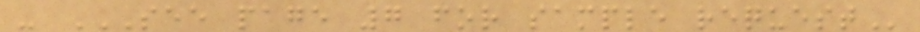- SEE PAGE 7 FOR SAMPLE REQUEST
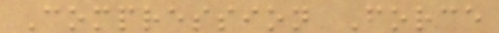Compression Force
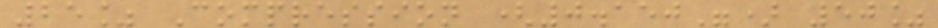25% Compression (0.150") 50%
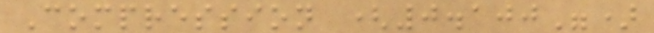Compression (0.100")
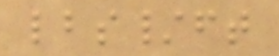lbs/ft
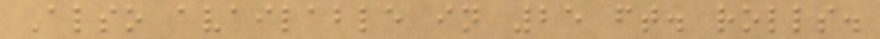Also available in 25 ft. rolls.
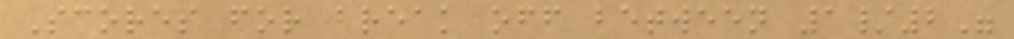Scores for break off between 1/2"
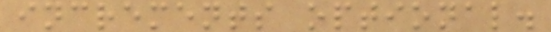increments optional.
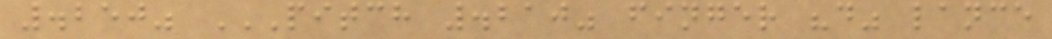.250" PITCH .210" FINGER "D" LANCE
